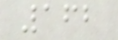162
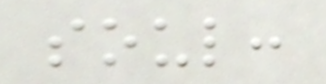soul:
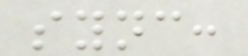sync:
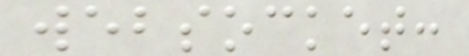websocket:
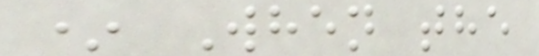* When the
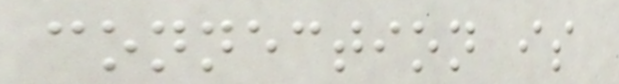connection is
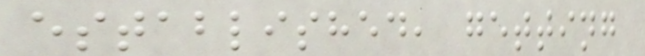established, getting
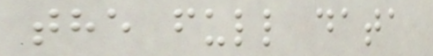the full data
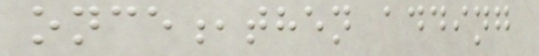once,then adding
